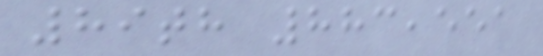89th 883,551
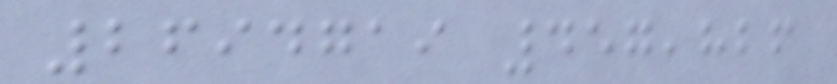2694719 457,826
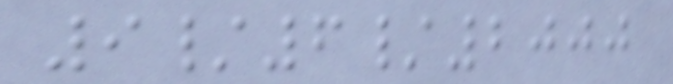9/6/2000
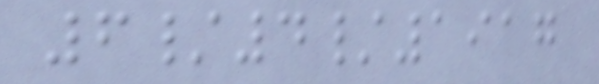6/4/1917
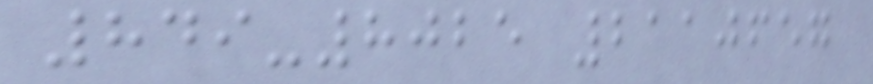849-8025 2110657
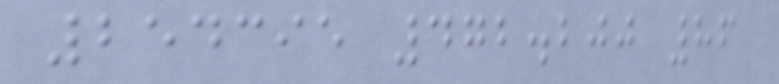254395 472.200 86
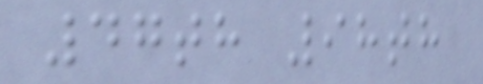47th 98th
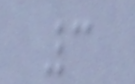3
